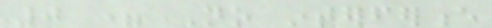0 = No interference
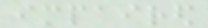impaired
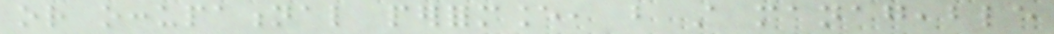or occupational performance, but still manageable
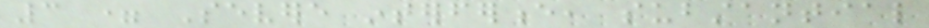3 = Severe interference, substantial
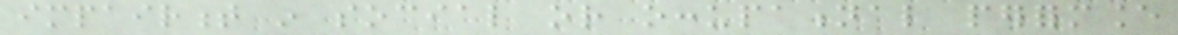impairment in social or occupational performance
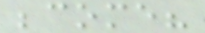become?
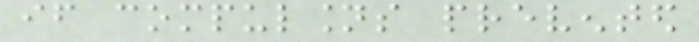if compulsions prevented
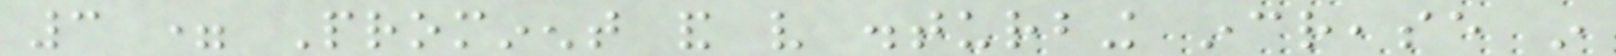3 = Prominent and very disturbing increase in
